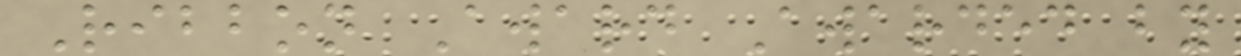Ribbon Award Awarded by
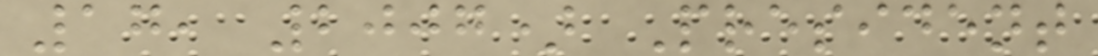17, 2007) President
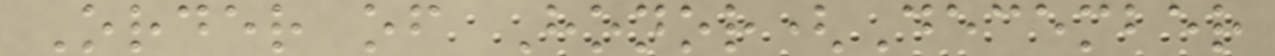Order of Honor(December
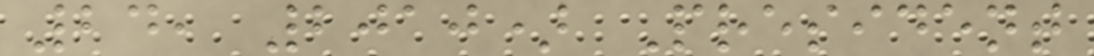24, 2010) President
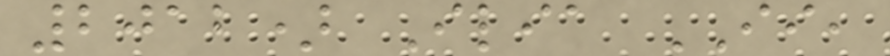2012) Ilia II,
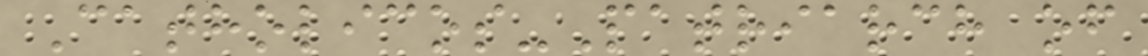Catholicos-Patriarch of
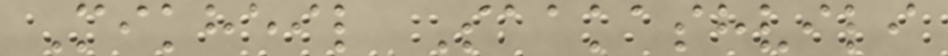Mikheil Saakashvili
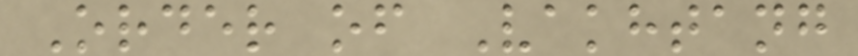Order of Vakhtang
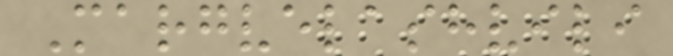Margvelashvili
